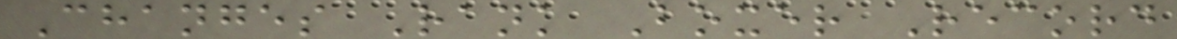Changes Rank Boxer Record
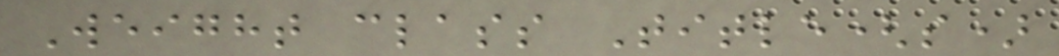Weight class Title(s)
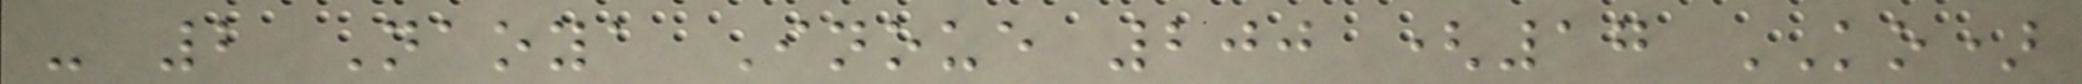- 2 Naoya Inoue 200 (17 KO)
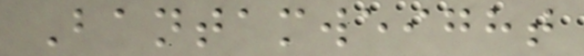Bantamweight
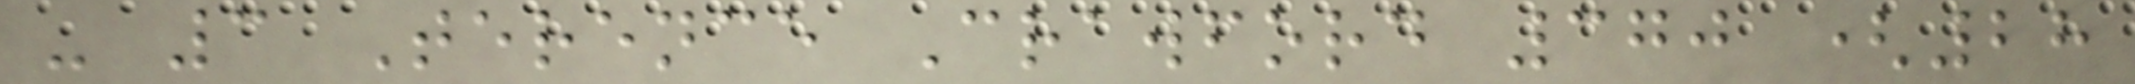- 3 Terence Crawford 370 (28
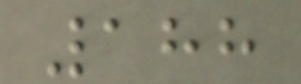188
